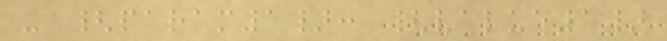- {param1}: {value1}
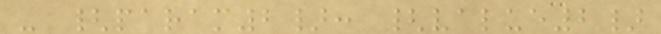- {param2}: {value2}
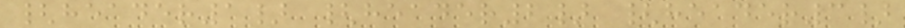{header1} {header2} {header3}
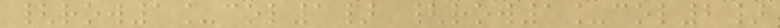{row1_col1} {row1_col2}
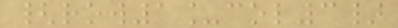{row1_col3}
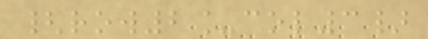{row2_col3}
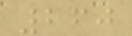260
